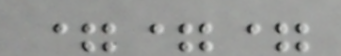===
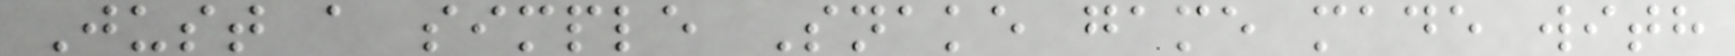Just a simple Snake game made with
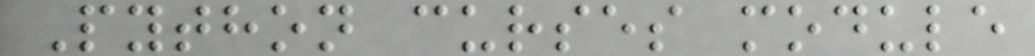Python curses module
